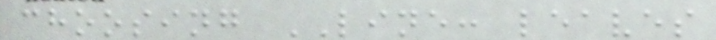choosing LINE: leaves
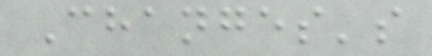Changes's
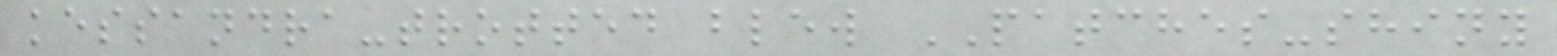kessandra-trotted blew PATCHES-shiny
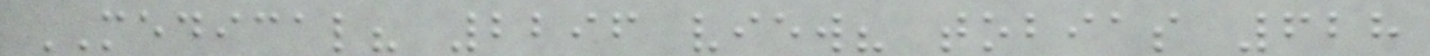MEDICAL? 2296 view? tobias 628
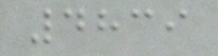4839
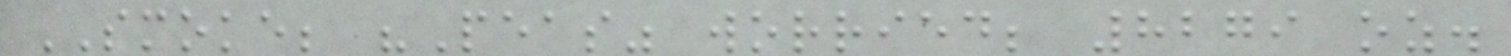SMOKE; "Peas" worried; 8279 oz.
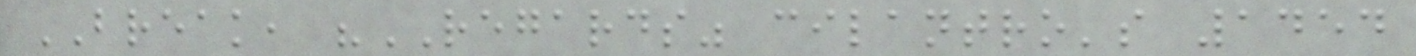BREAK, "REGARDS" cilantro's 1454
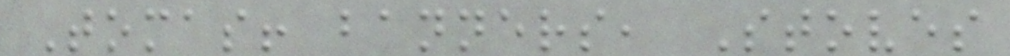Tomas! banners, Stoves
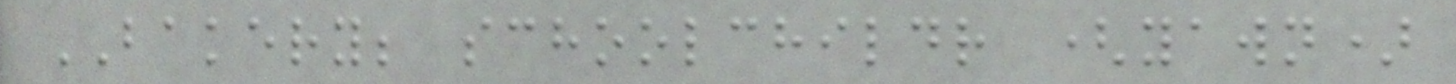BAKERY; schoolchildr (yawn)
